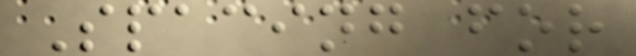Spacing for
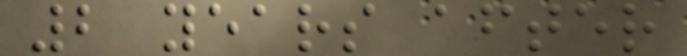2 years after
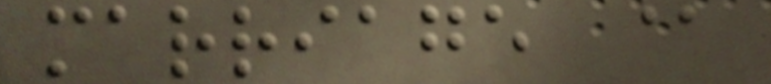marriage @
